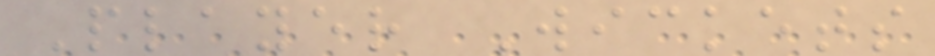Player Wickets
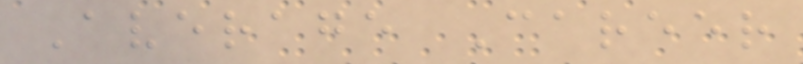Average Career
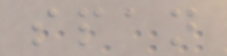span
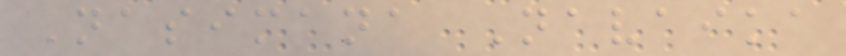Nasimana Navaika
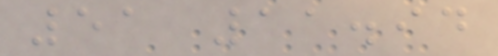51 11.94
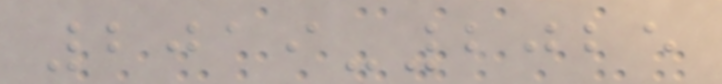2019-2025
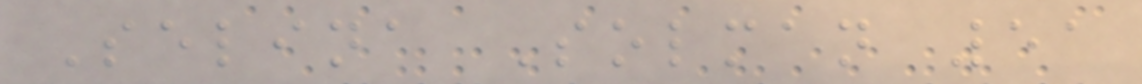Selina Solman 51
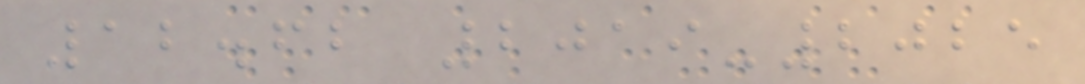12.62 2019-2025
